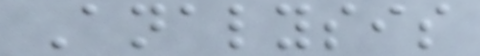Analysis
